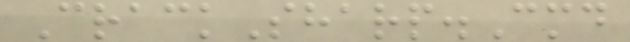CrackSharp.Cmd
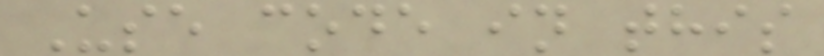Use code in this
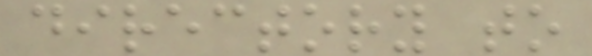directory to
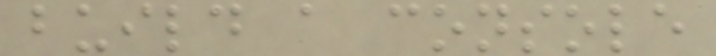build a console
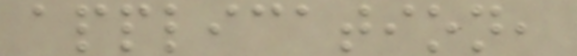application,
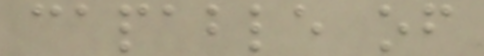capable of
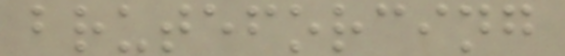bruteforcing
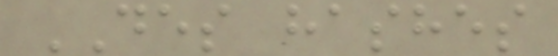DES hashes
